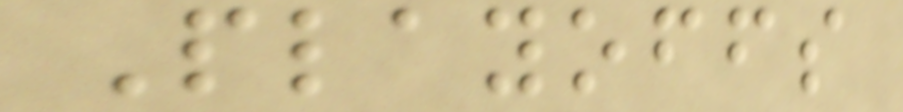Playoffs
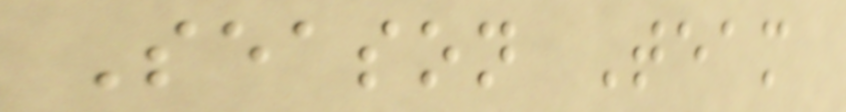Season Team
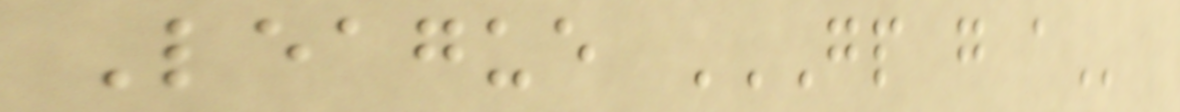League GP G A
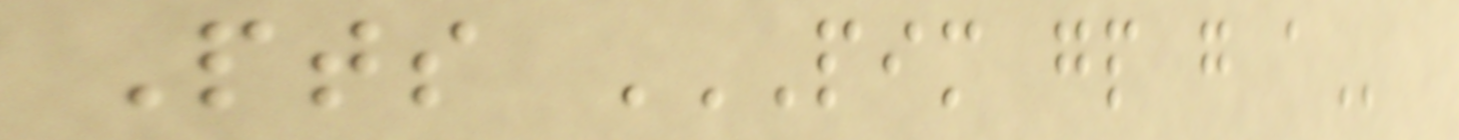Pts PIM GP G A
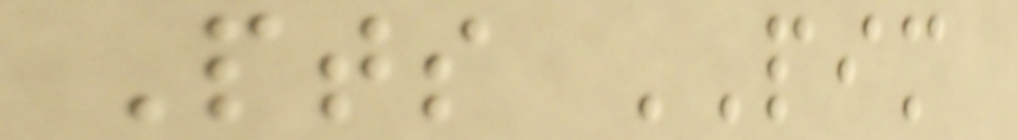Pts PIM
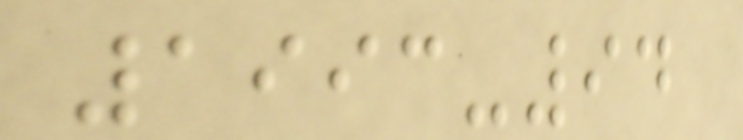1993-94
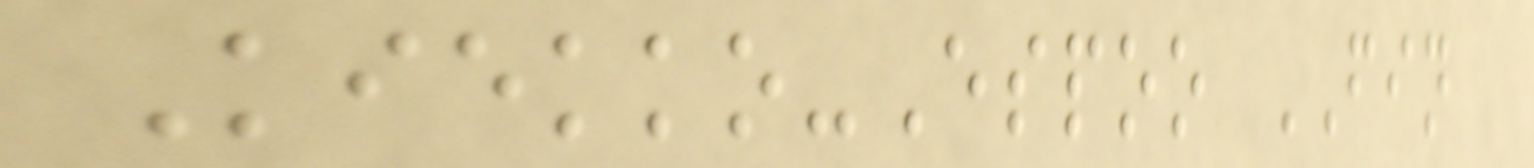Kiekko-Espoo FIN
